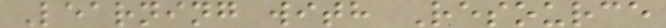Learning with Resource
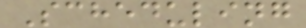Scheduling
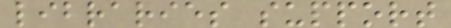libraries support
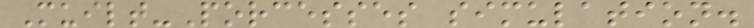Muilt-Porcesses simulation.
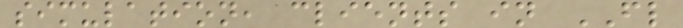simulation, clients in FL
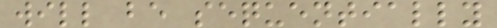will be sequentially
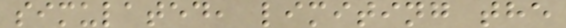simulated, limiting the
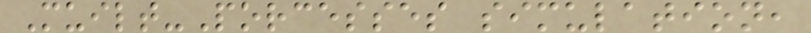Muilt-Porcesses simulation,
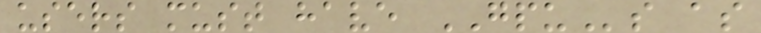users must have GPUs as
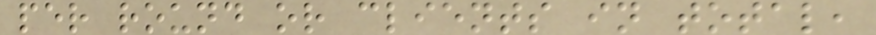per round or clients in total,
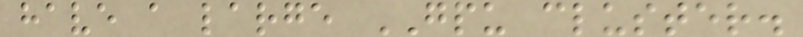have a large GPU cluster.
